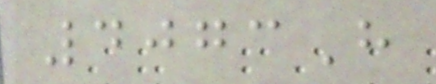4073H
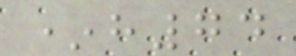*h74
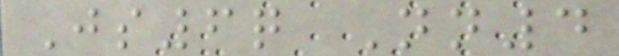Js6q Nn4
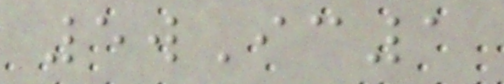5wIc1
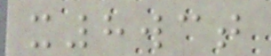x8wct
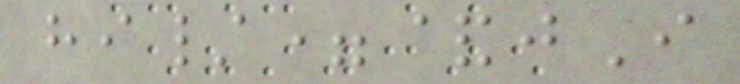hi/=&jI
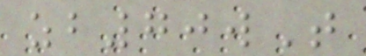zb70wT
